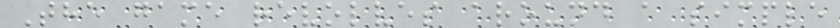The game revolves around a simple
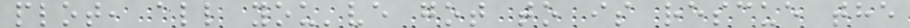plot, all you've got to is rescue the
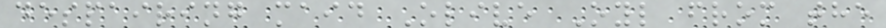despairing maid Olive Oyl from the
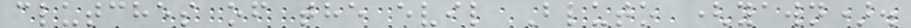clutches of the evil Bluto (yawn).
